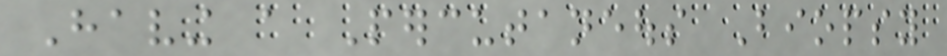Having a Percutaneous Biopsy
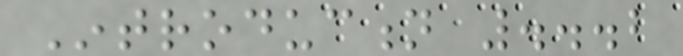Introduction ...2
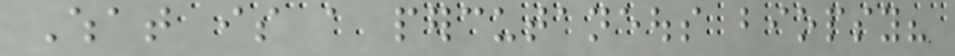What is a percutaneous biopsy?
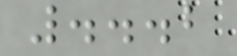...2
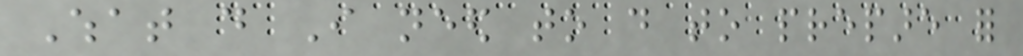What do I need to do to prepare for
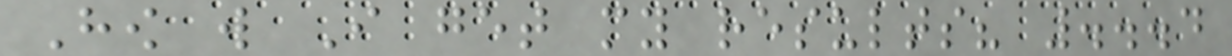How will I get my results? ...4
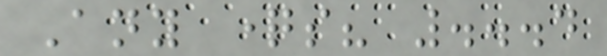Any questions? ...4
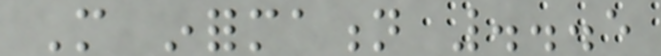More information ...5
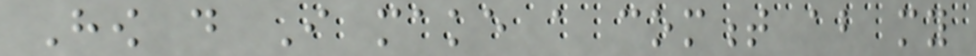How do I make a comment about my
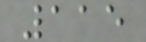115
